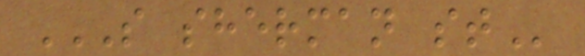S SHERMAN ST
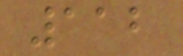112
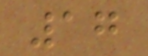17
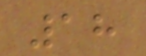18
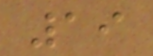19
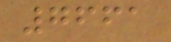7661
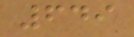649
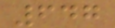647
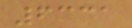6331
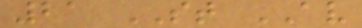21 ST AV
